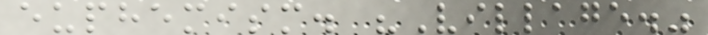euphemism. "Village."
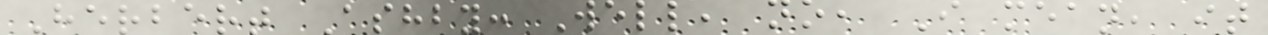Herbert Ashby: Well, no, I mean, it
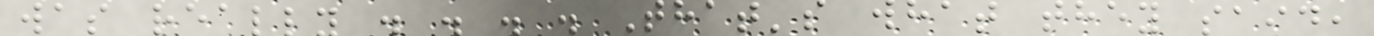was really . . . . That's what they said,
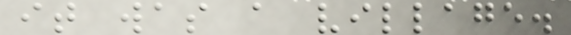it was a village.
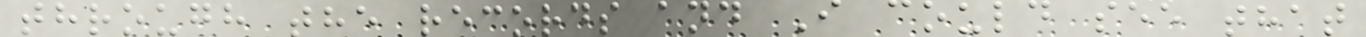through the records and I could see that
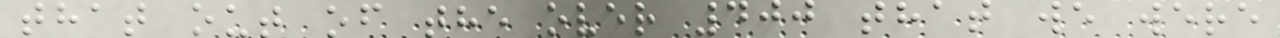that out of the over 400 that we were
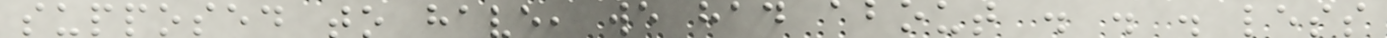supposed to have, we had about . . . less
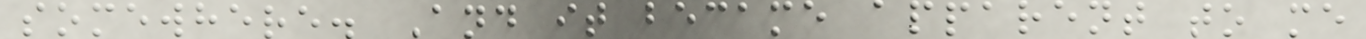somewhere. And it became apparent to me
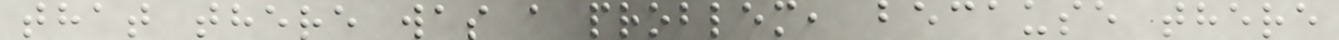that there was a problem, because there
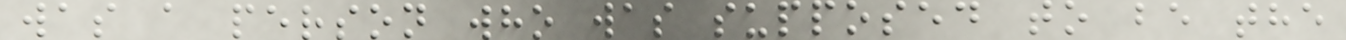was a person who was supposed to be the
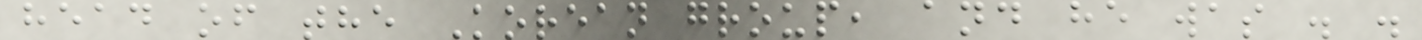head of the Korean group, and he was . .
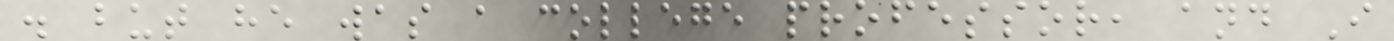. but he was a college professor, and I
